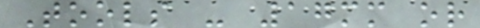Tools - 17mm or
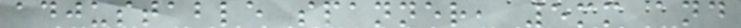adjustable spanner, 5mm and
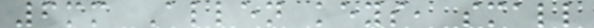6mm Allen keys, small
